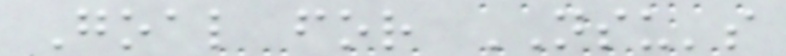Goal for NSU's
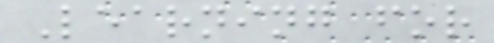Learning for
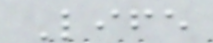Life
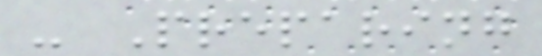- Preparing
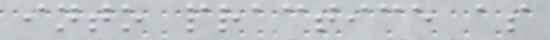into practice as
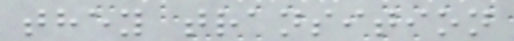they transition
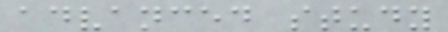advanced study
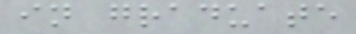in graduate
